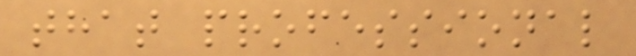that professional
